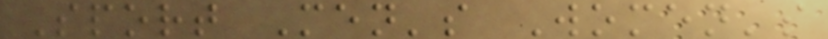Sport Men's Women's
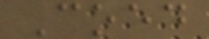Coed
